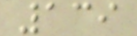139
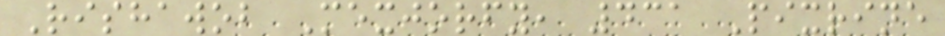Rishawob Mexjorfy, 431 Pixrine
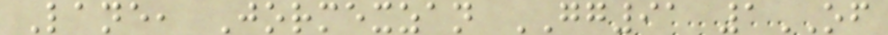Lane, Jormexzan GG91 1OF
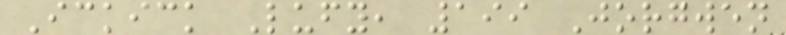Ickick Lufy, 199 Jorgwen
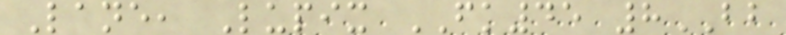Lane, Lupix FK45 8BB
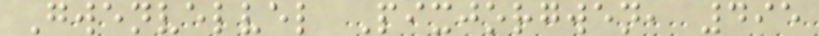Gwenvelvel Pixjorgwen, 495
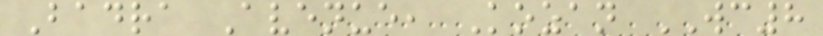Badra Avenue, Kozan WC8
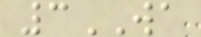3WA
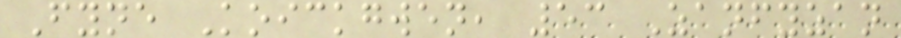Fyne Koickgwen, 53 Zanfyzan
